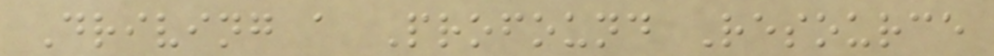Driving a Profound Resource
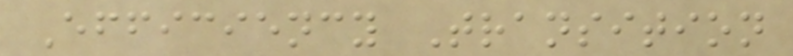Efficiency Transition
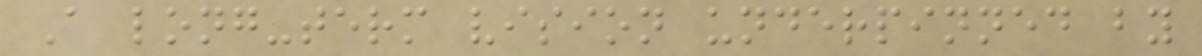A long-term vision underpinned by
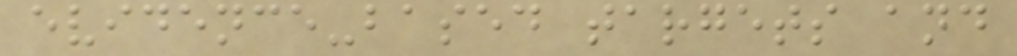evidence-based targets and
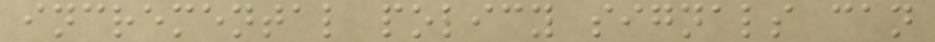incremental policy signals can
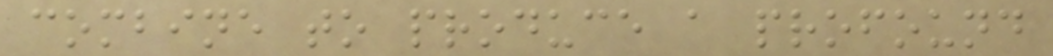combine to produce a profound
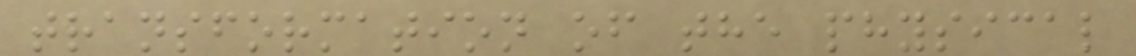transformation of the physical
